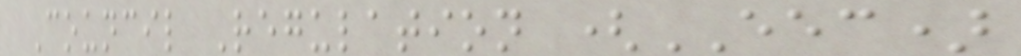Council Regulation (EEC)
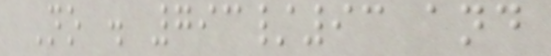No . 793/93 and
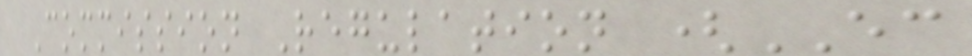Commission Regulation (EC
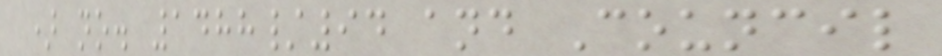) no. 1488/94 and Council
